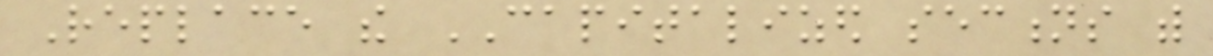Replace the CAPITALIZED sections with
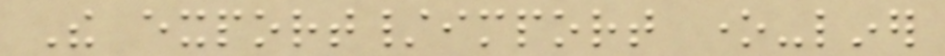The export/import one-liner
